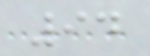94
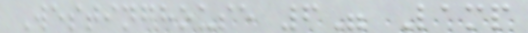Westinghouse 6" Lamp
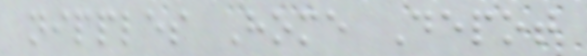nipples Home Depot
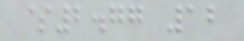$2.77 12
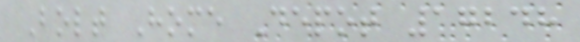Bolt Home Depot 17248
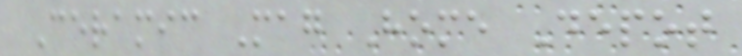Ceramic Mag Home Depot
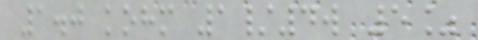1.0 kohm 1/4w 5%
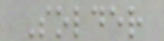Solder
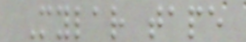Mylar tape
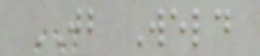JB Weld
